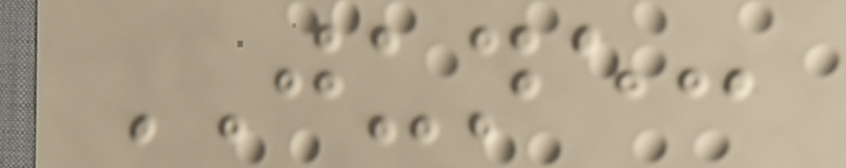JUNE:
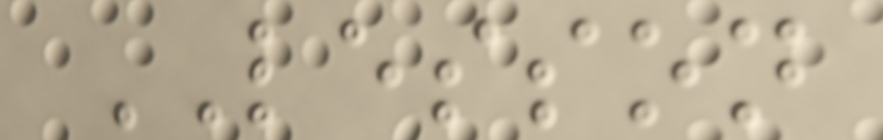LESSON
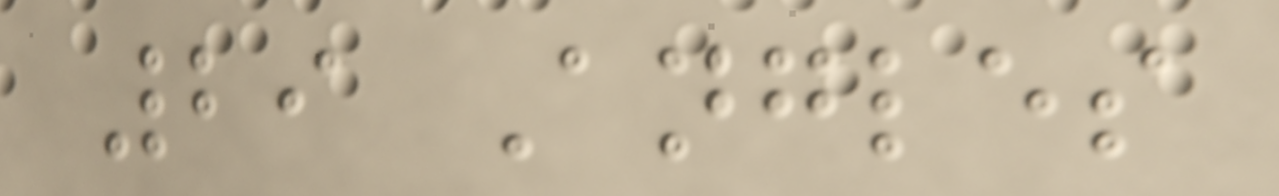29 Angles
